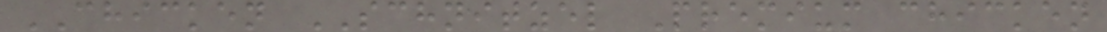CHICKEN SCHNITZEL Premium chicken
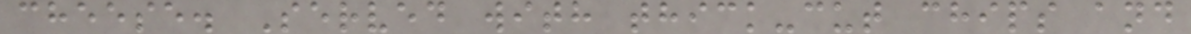cheese. Served with thick-cut chips and
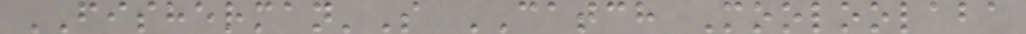FISHERMAN'S CATCH Mooloolaba
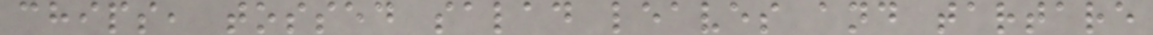chips, tossed salad leaves and tartare
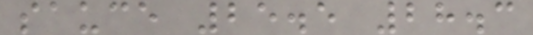sauce 25.5 28.3
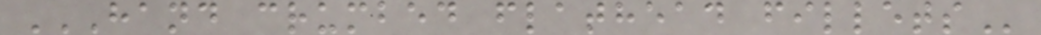HAND CRUMBED FLATHEAD FILLETS
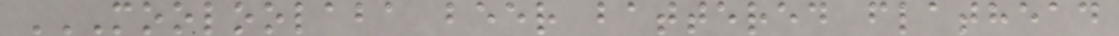MOOLOOLABA BEER BATTERED FLATHEAD
